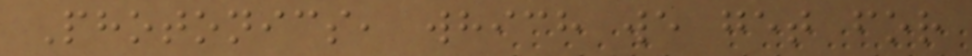Photonics, which we get for
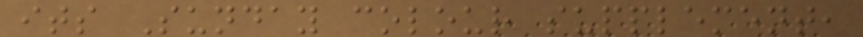its Sunday colour supplement,
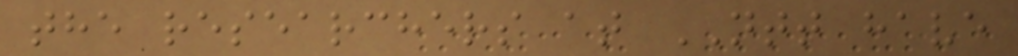the researchers at NTT have
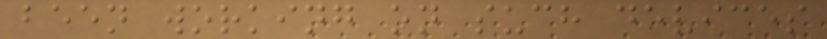been working on such devices
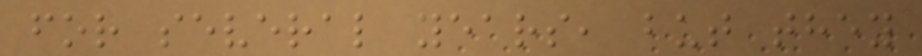for several years, but they
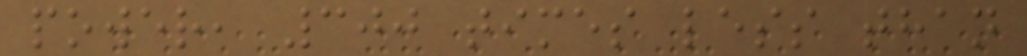power, 300 times less than
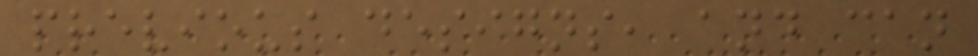previous designs, and can
